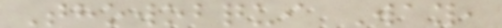Thowobqui Way,
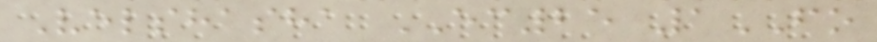Velshasha EC25 1FO
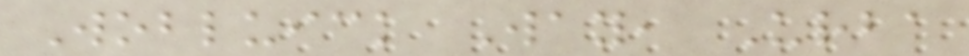Wobluick Way, Urba
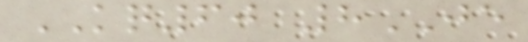KQ60 8JE
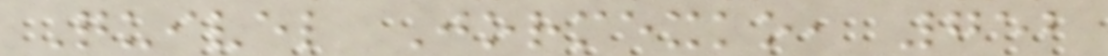Quivel Jormexko, 752
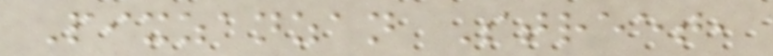Pixzanzan Street,
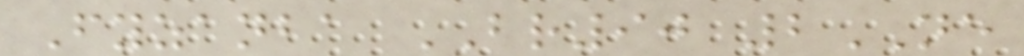Fyzanba BR90 2NE
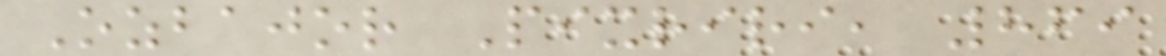Ozbajor Pixriri, 869
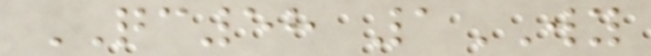QC58 1WY
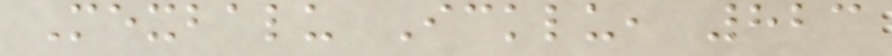Mexbalu Icklu, 823
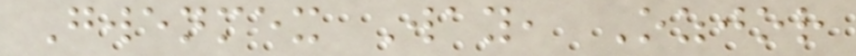Gwenmex Way, Ozjor
